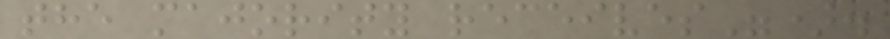the majority receives").
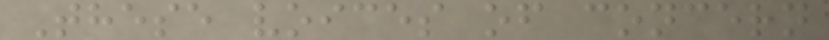These voices of concern
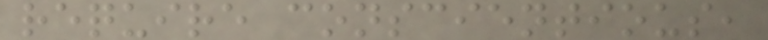require conscientious,
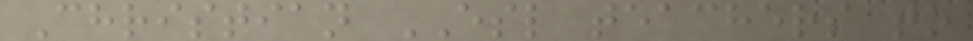Christian ESL teachers to
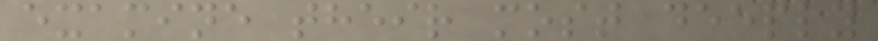examine their most deeply
